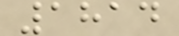1814
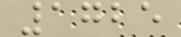1725
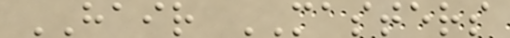HAIR MASTERS
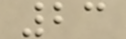23
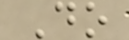Do
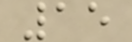15
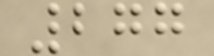277
